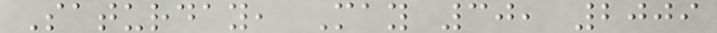Saturday, May 30, 2009
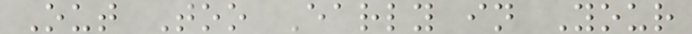Out Too Early in Your
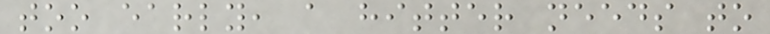too early, a hitter needs to
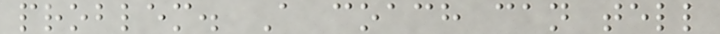problem. A coach can tell
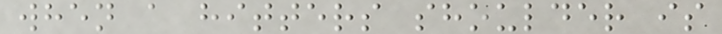when a hitters shoulder is
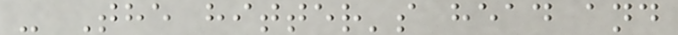- The hitter's head and
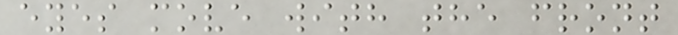eyes move with the front
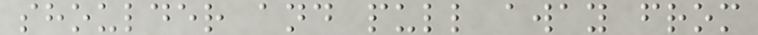shoulder and pull away from
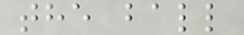the ball
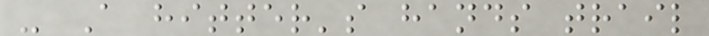- A hitter's hands trail
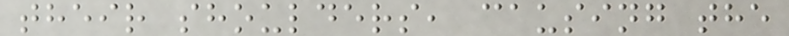their shoulders, causing the
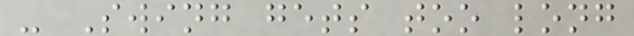- Swing gets too long
